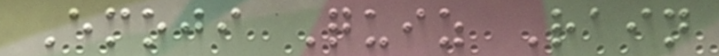Emoji Quiz Rain
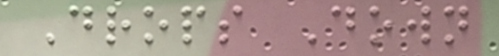Drops Down
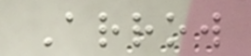Arrow
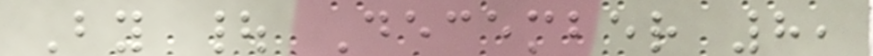By | December 8,
